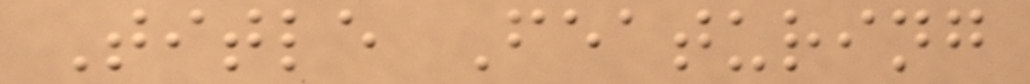Title Featuring
